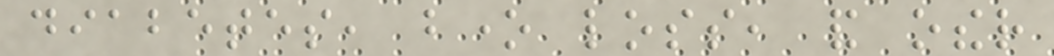diabetes, bone loss, and other
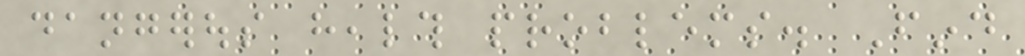dangerous health problems. Find
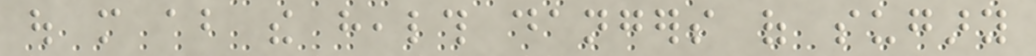out more about the health dangers of sugary
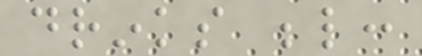drinks below:
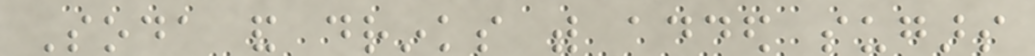Soda and drinks with added sugars
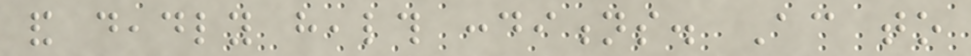and deadly health conditions. According to
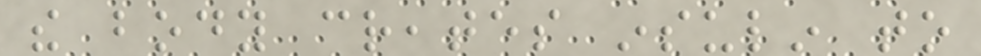the body creates insulin to
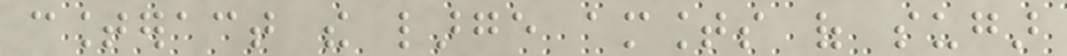counteract the large amounts of sugar
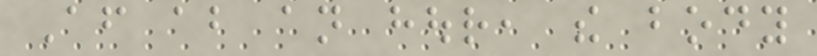After about an hour, the body
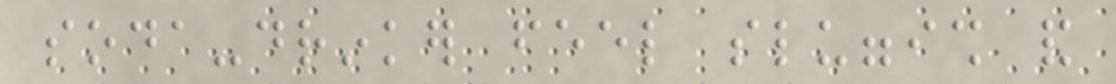soda-drinker feel sluggish and
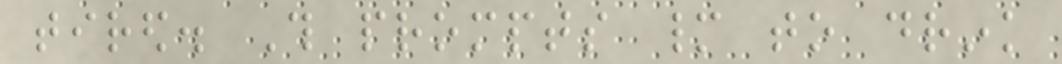tired. This prompts many to drink
